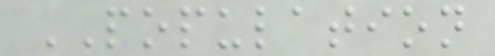POPULATION
